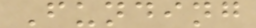Funding
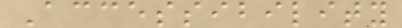Accessibility
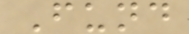Fund
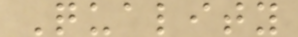Quality
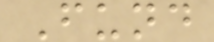Fund
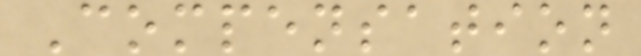Compensation
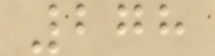278
